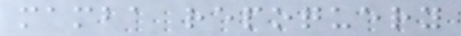mamba repoquery
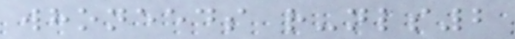whoneeds r-nls2
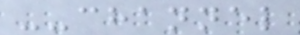--channel
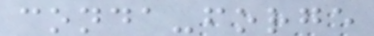conda-forge
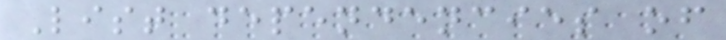List dependencies of
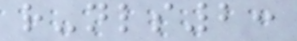r-nls2:
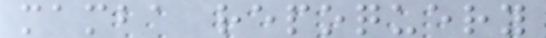mamba repoquery
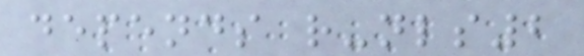depends r-nls2
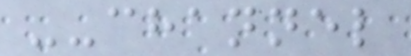--channel
